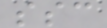ssc
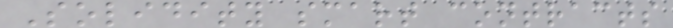Solidity smart contracts
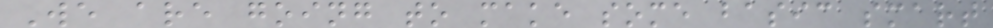We are going to make some basic smart
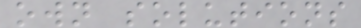own solutions
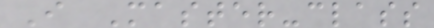I Master-class
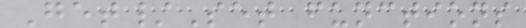Get/Set functions
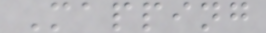Mapping
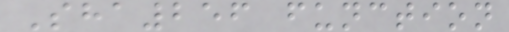Sha256 function
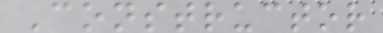Constructor
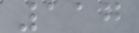117
